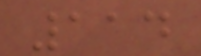114
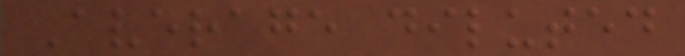Average diluted
